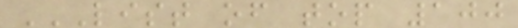LIST OF TOP 100
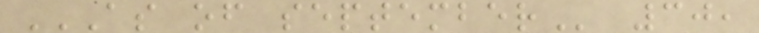AS OF SEPTEMBER 30,
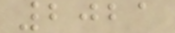2021
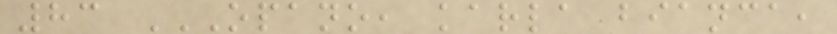83 OPANO, KARLA BIANCA,
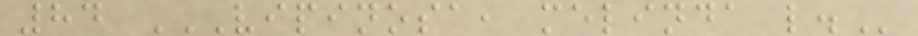84 VIPINOSA, MELINDA L.
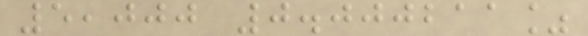5,000 0.000211%
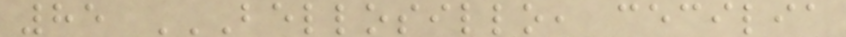85 BELLOSILLO, CECILIA
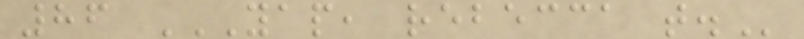86 YAP, REBECCA T.
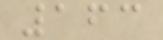163
